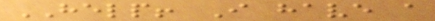HELP! I have a
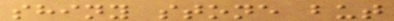shiny stone but
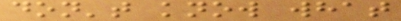don't know what
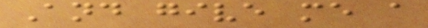And give me a
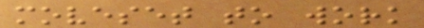moveset to work
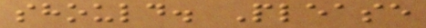should. Please
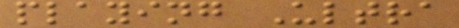playing Ultra
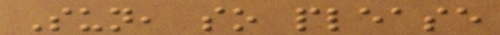Sun, so please
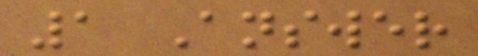1 Answer
